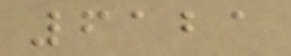6121
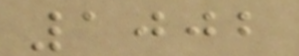1002
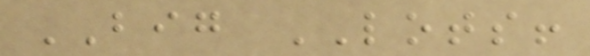BIG LOTS!
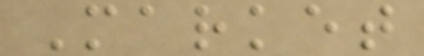Market
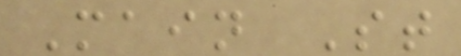Main St
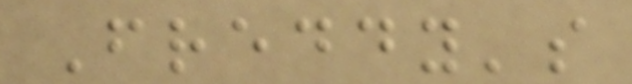Freddy's
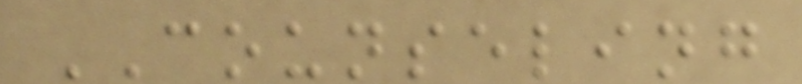COUNSELING
